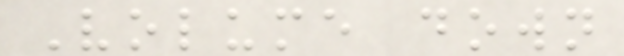Volume down
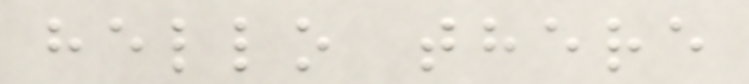hello there
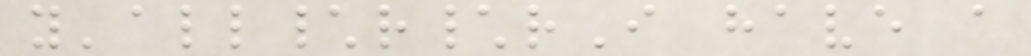y'all\r\rI have a
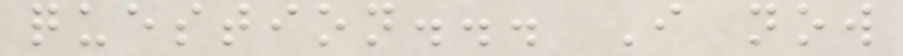question... I now
